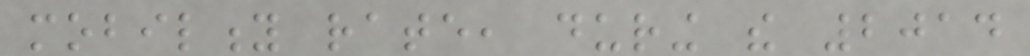mobility rate, during the 2014
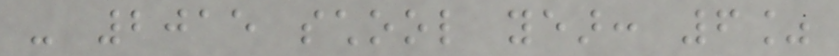- 2015 school year: 6%
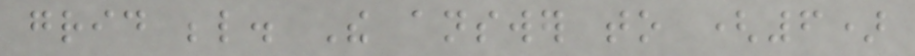grid below. The answer to (6)
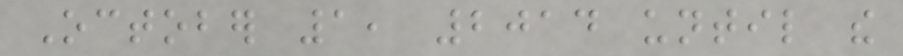October 1, 2014 until the
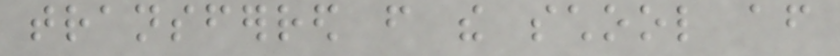transferred from the school after
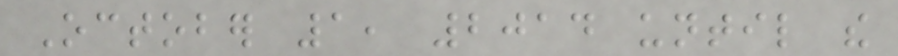October 1, 2014 until the
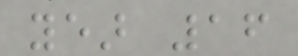year 16
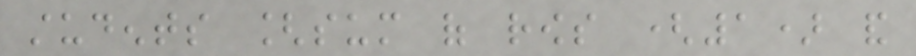students [sum of rows (1) and
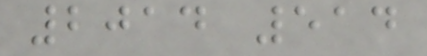2014 514
